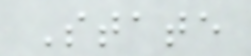State
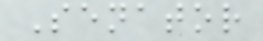Senator
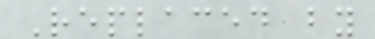Replaced by
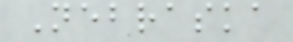Nebraska
